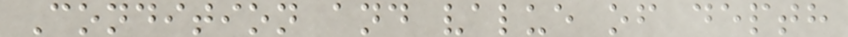Condition and value of depth
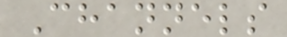Channels
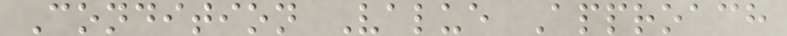Condition Value Approach
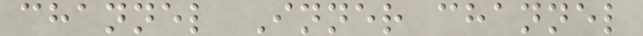channel Inner channel
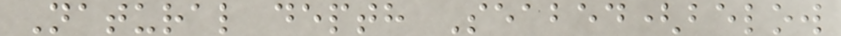Natural depth Seabed(below
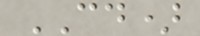CD)
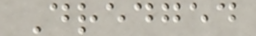Dredged
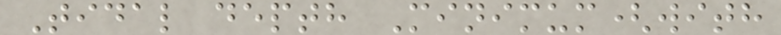Tidal depth Minimum(with
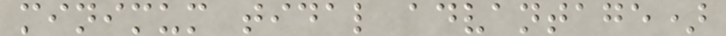minimum tidal advantage)
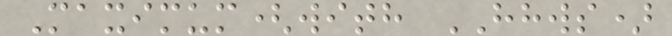Maximum(with HHWS)
